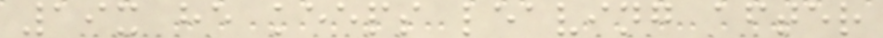19x he keeps leaving after
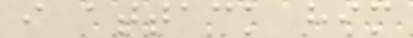i attack him
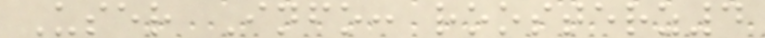User Info: roosterz4
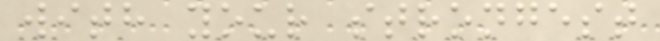with your strongest
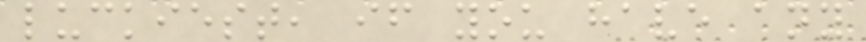luckiest, if you have any
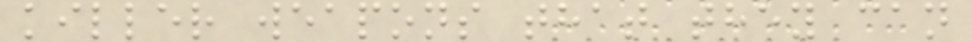killer weapons that they can
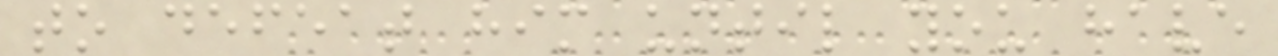to defeat him until you have
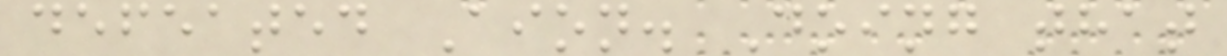defeated Aion. Doing that
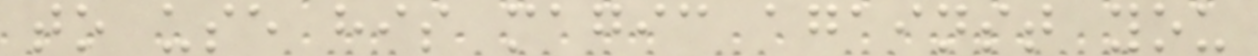to use his magic against you
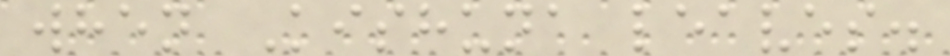when Kishuna leaves.
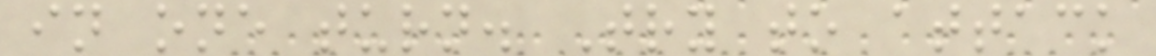in one turn. Try to attack
